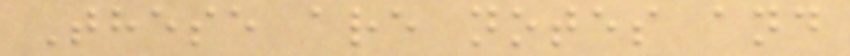These are notes and
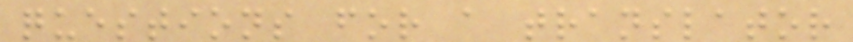questions for a translator
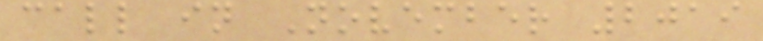call in November 2019
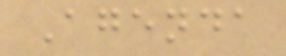Agenda
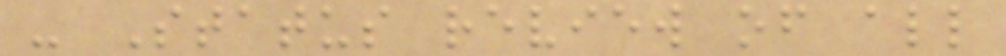- Status review of all
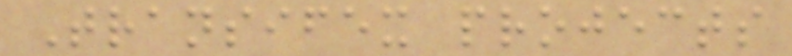Transifex projects
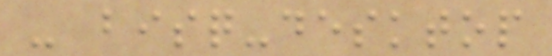- bisq-desktop
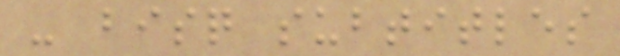- bisq subtitles
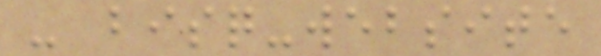- bisq-website
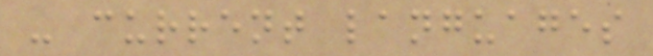- current languages
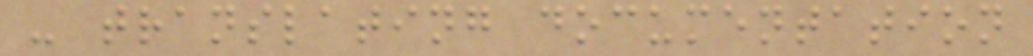- translating documentation
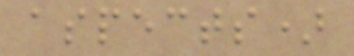aspects)
